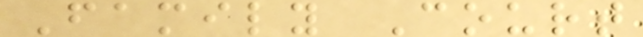Family Court
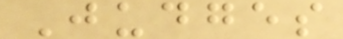Judges
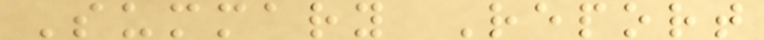Summary Report
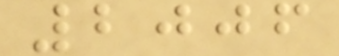2006
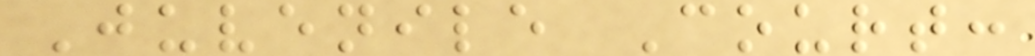Juvenile Court:
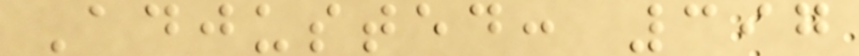Adjusted: 397
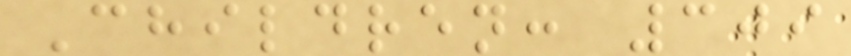Children: 309
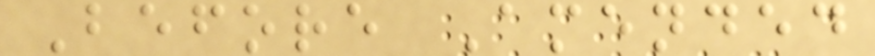Before Amended
